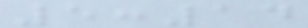5:14
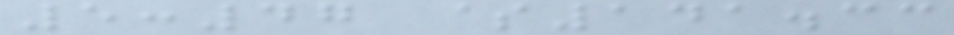5:47 $141.33
